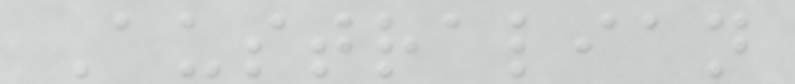Australian
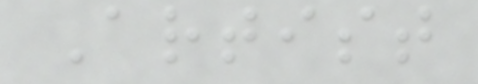Artist
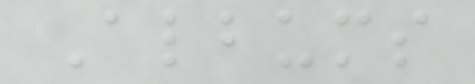Albums
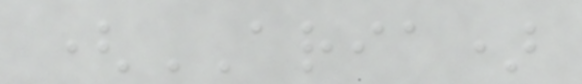(ARIA)
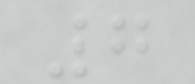7
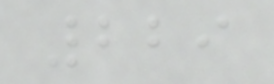229
